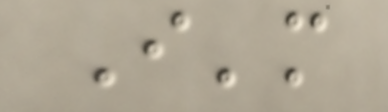I'm
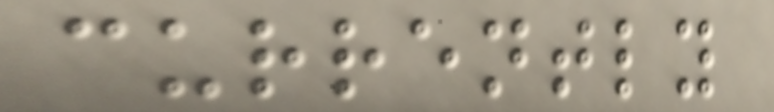currently
